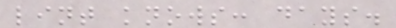lint knows: days.
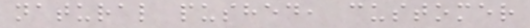natural pushed, customer
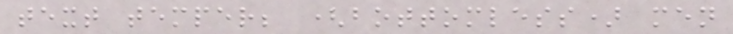text temper; (bottomless) men
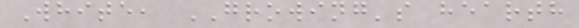White, GROWING's hearth
